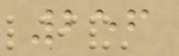256
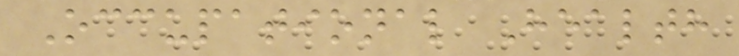Occupational Health
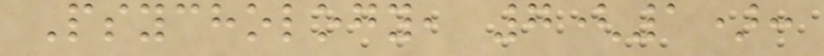Psychology, 7(1):
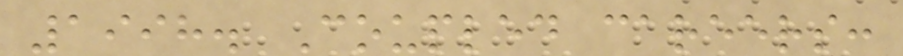1998. Coupled careers:
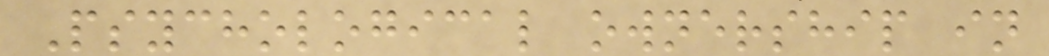Psychological ownership in
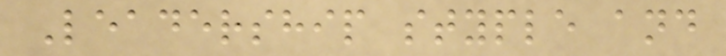Leadership styple and
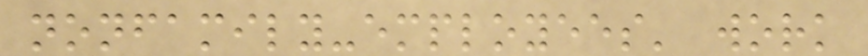nonfamily-employees' work
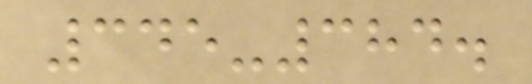345-384.
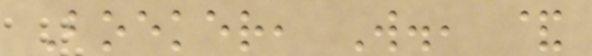Boeker, W., &
